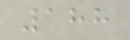188
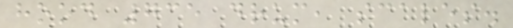hood 735 drum, scales.
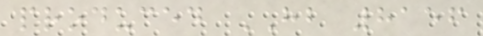produced HB 8156
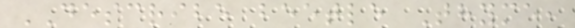DESCRIBE beetle Thyme,
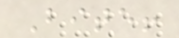Bite!
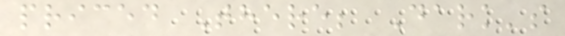priced There; Dark's
